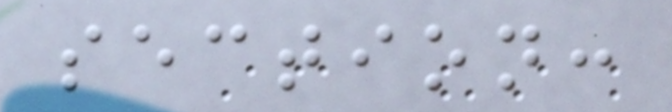section:
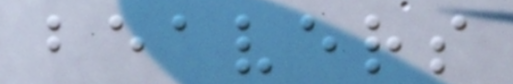beavers
